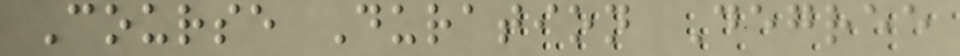Course Duration Degree
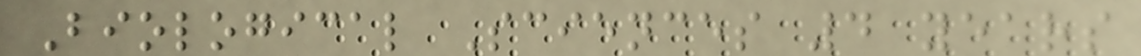Biological Sciences 4 years
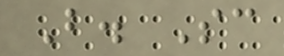B. Sc
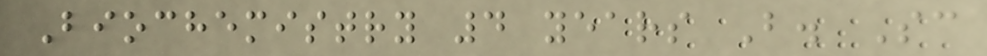Biochemistry 4 years B. Sc
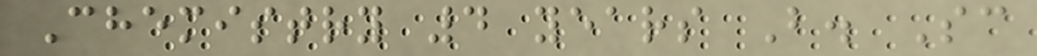Chemistry 4 years B. Sc
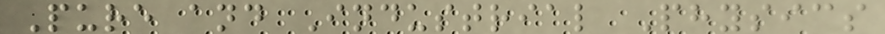Pure and Industrial Physics
